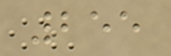255
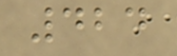424
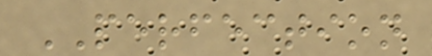PERFECTION
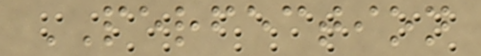PERFECTION
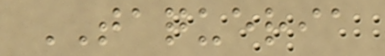TAQUERIA
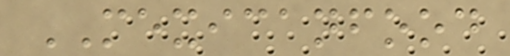MEXICANFOOD
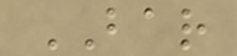BAR
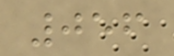056
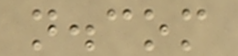n.com
